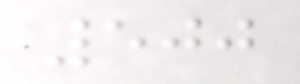500
